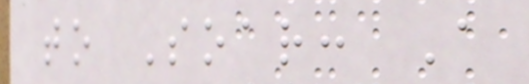to Soar: A
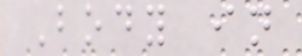Body in
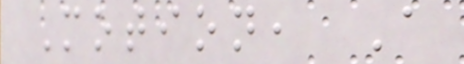Motion, A
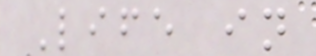Life in
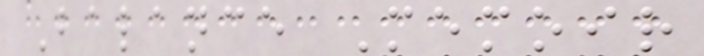Balance Memoir
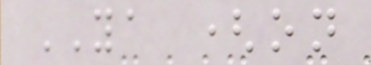YA (on
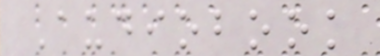Audiobook
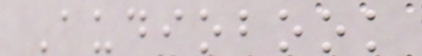Audiobook
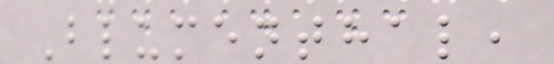Blumenthal,
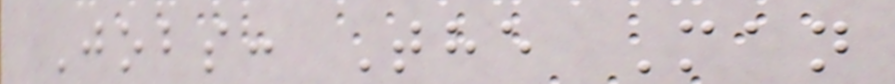Jobs: The Man
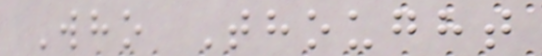Who Thought
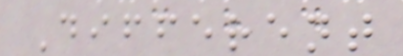Different
